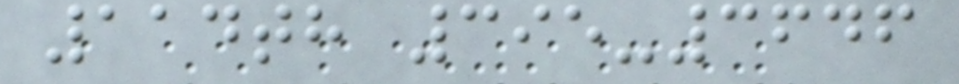114th 395-3646
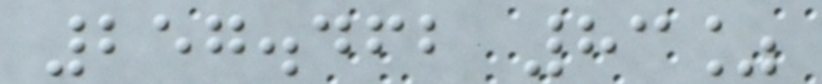257.462 83%
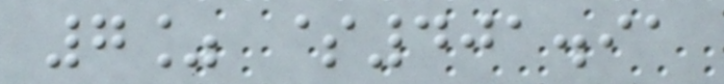7% $401.91
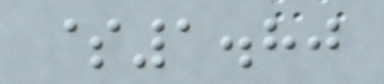$1.80
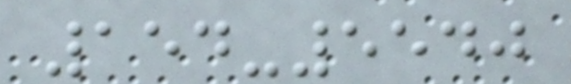154-5540
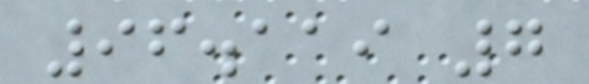96.119 7
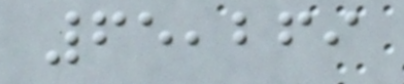65,269
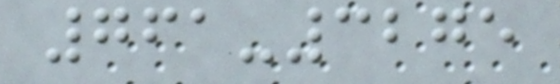761-3275
